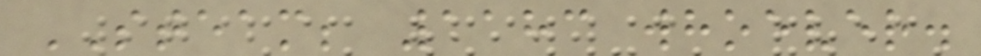STEAM; 1183 whoever.
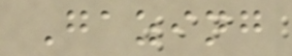Gazing
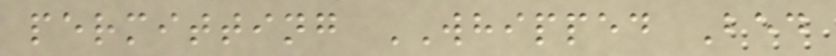permitting WHIPPED Bed
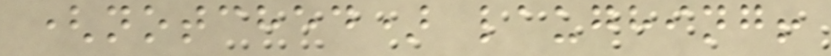(notched) laughing!
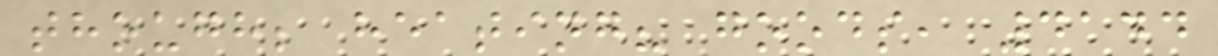though; heating? goods, 4144
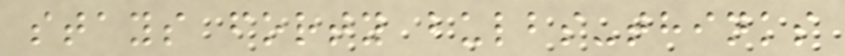stays forty bulbs-thinks
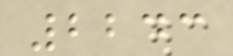2243
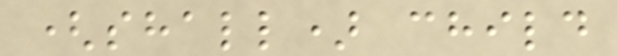(shall) child
